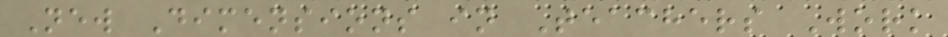New Dimensions in Teachers Work
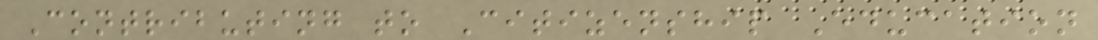Contributing to Citizenship Education
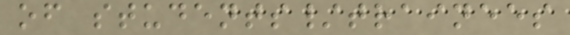of students/trainees
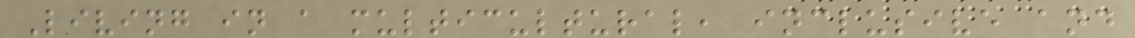Living in a multicultural, inclusive and
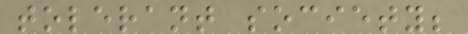tolerant society;
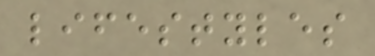lifestyles
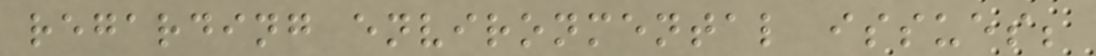regarding environmental issues;
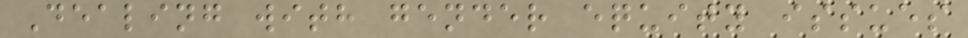Dealing with gender equity issues
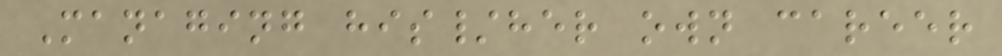Managing his/her own career
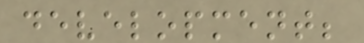development;
